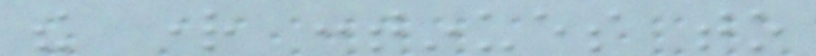the right continues to
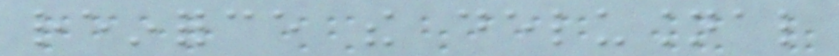reinforce the delusional
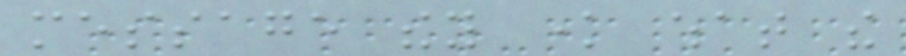message they know what the
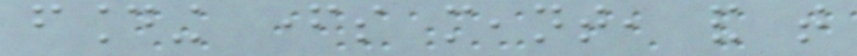founding fathers meant, and that
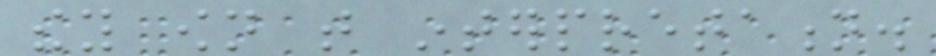they own that interpretation.
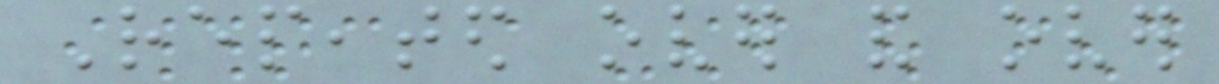Repeated over and over
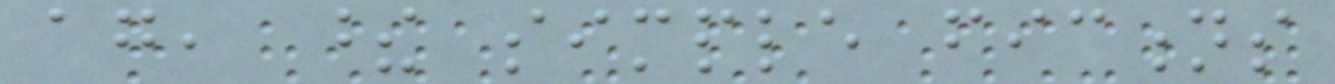again, these simple fictions
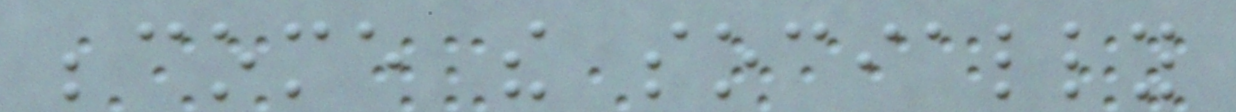become the socially
